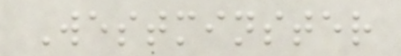Westminster
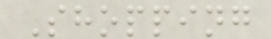Shopping
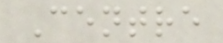Centre
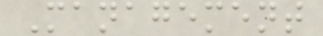Management
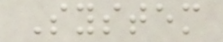System
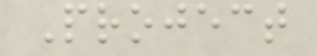Project
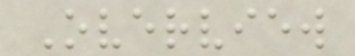Overview
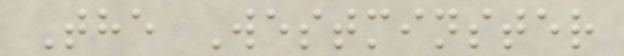The Westminster
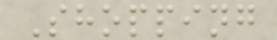Shopping
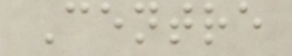Centre
